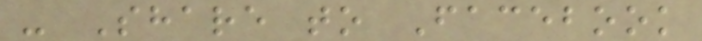- Share to Facebook
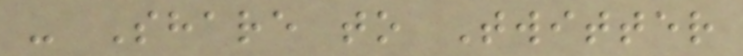- Share to Twitter
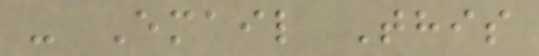- Email This
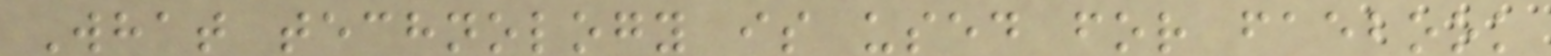What technology is used for faebook
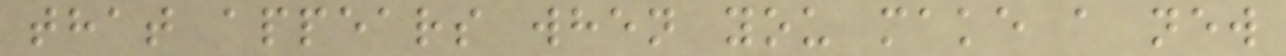that appears when you make a new
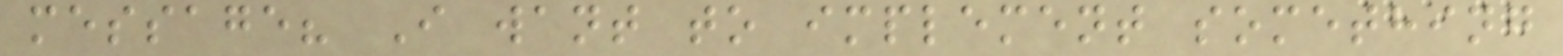message? I want to implement something
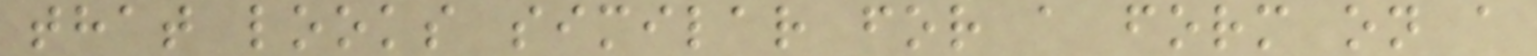that looks similar for a form on a
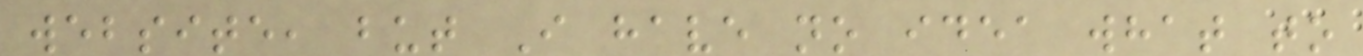website, but I have no idea what to
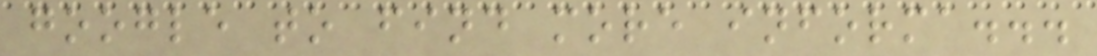google to find more informa...
